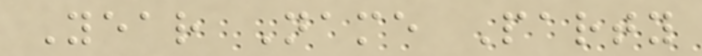Year Name Party
